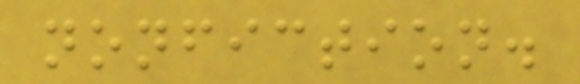nonfiction.
